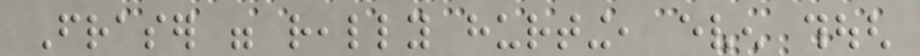Fraser were really hurting, even though
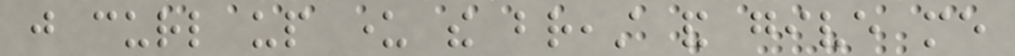just curl up under the breast and give me
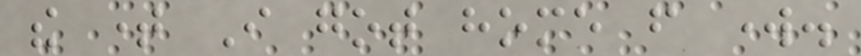the time I got home from work.
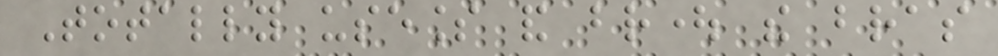Totally useless and brought the bras
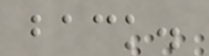back.
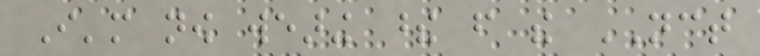I'm now wearing these from the NCT
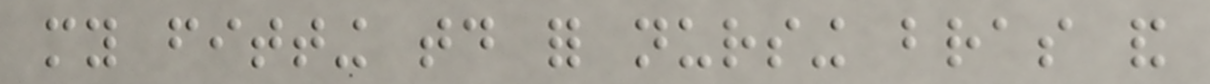my fitting today for nursing bras and
